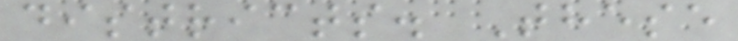districts. These
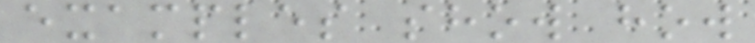examples show how
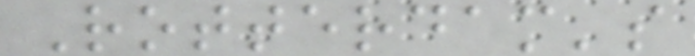Rotterdam's
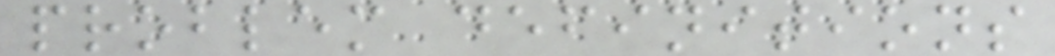problem definitions
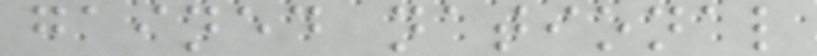gained national
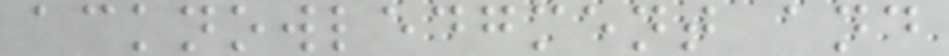acknowledgment and
